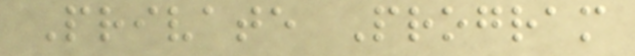Private Program
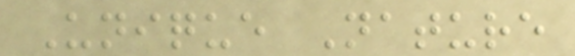Unique Nature
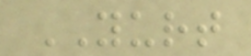YURT
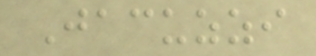Jacuzzi
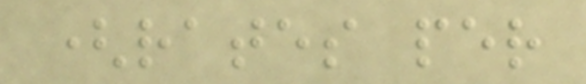(rates per
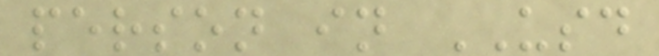person in USD
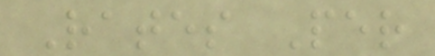Rates Per
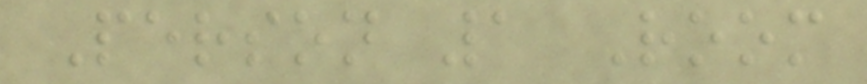Person 1 Room
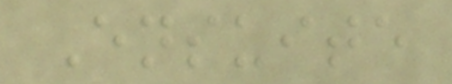Ensuite
